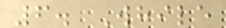6. While
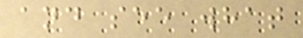and see what
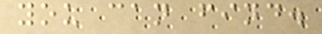you can find.
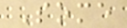Some
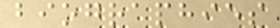biographies
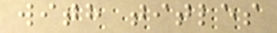with titles
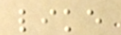like
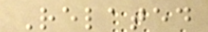Related
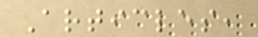Articles,
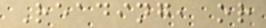Reading, or
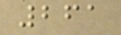261
